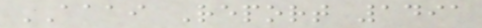AAAI Report 1491
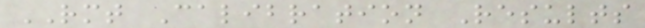RMT Calibration Results
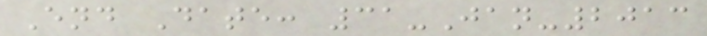End Date: 31-Jan-2013
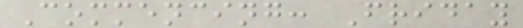Commencing: Friday
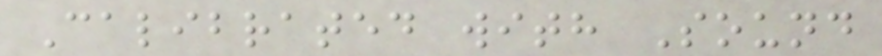Calibrated with Sound
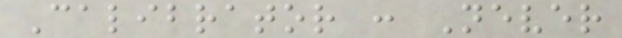Calibrator : Never
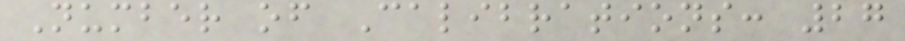Number of Calibrations: 27
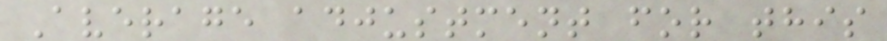Average adjustment for this
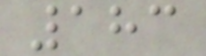183
